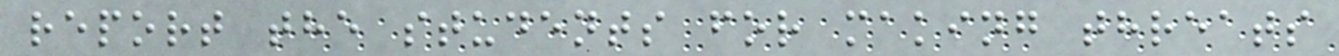report the students for making threats
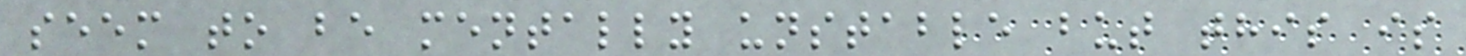seem to be mentally unstable but this is
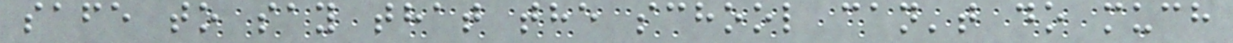safe to say that the school can't do much
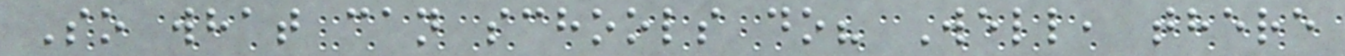So what can schools do? Well, there
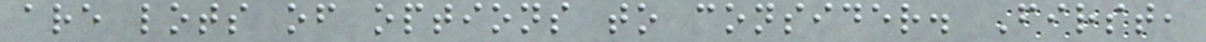are lots of options to consider. First,
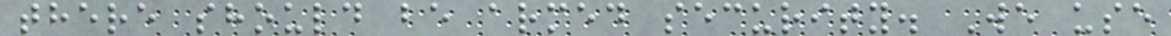there should be armed security. We use
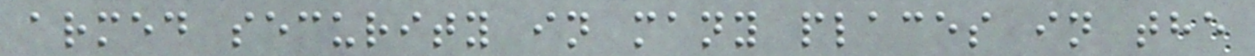armed security in many places in the
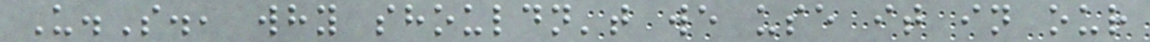U.S., why shouldn't we use it in our
